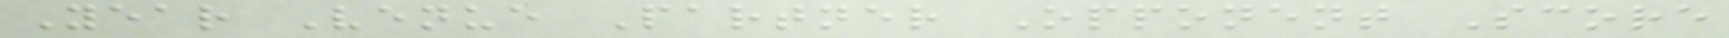Year Venue Partner Opponent Score
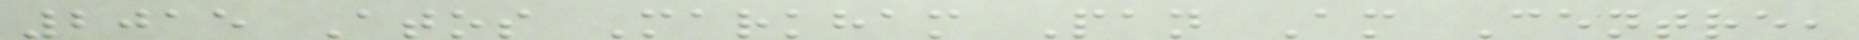2015 Atos Markham Pan Am Centre,
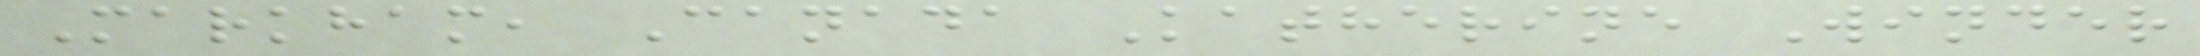Markham, Canada Katherine Winder
